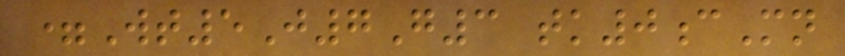=Wt5J7G3 tk0cMn
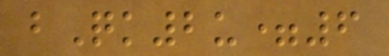bQk2u=6
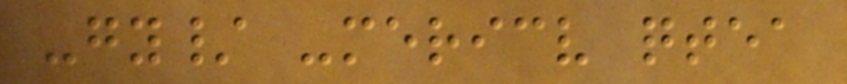-gy/ -mericv qtea
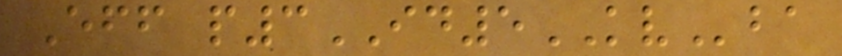Eff p3ID5KVba
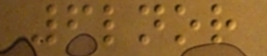6lnor
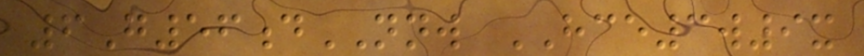6G56dNNW HCE3w9x
